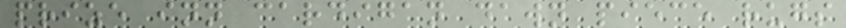prize inn cardigan dawn piece rugs
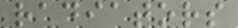radiators
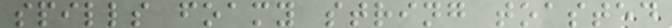spills foamy string toasted
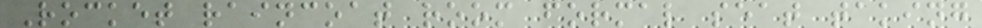Rocket raincoat room formal seat taking
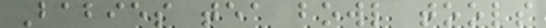Babies tea bowl tools
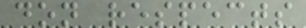don respects
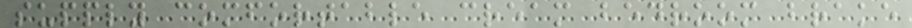supply comfortable cream bedroom brake
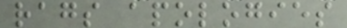rags apologies
